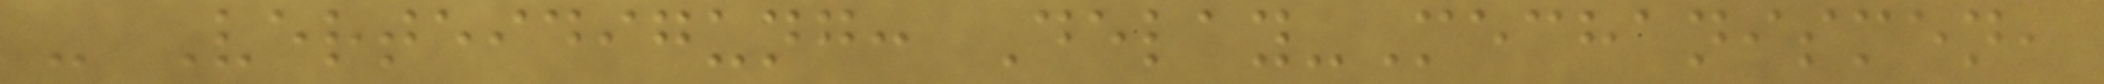- Verteidigung: Delay-Mechanismen,
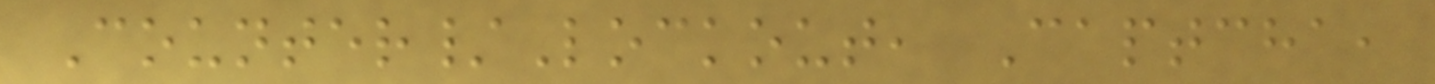Counter/Lockout, Captcha,
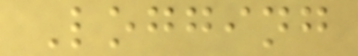Logging
